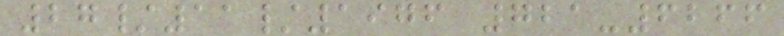27/11/1976 721-6266
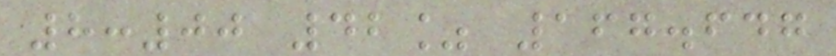8:00 42% 167.647
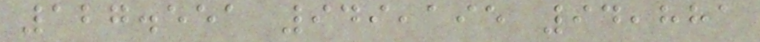127.551 949,195 94,881
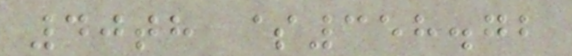40th $358.72
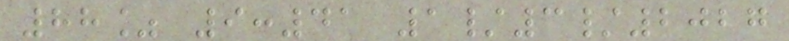88% 9:41 1/3/2027
